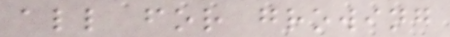all for growing
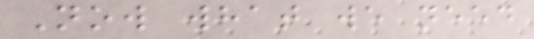Now what we need
